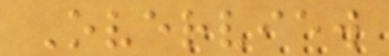Overview
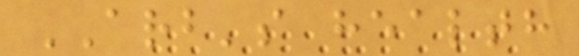ARB's health
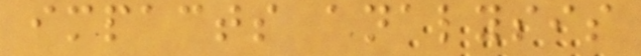impacts analysis
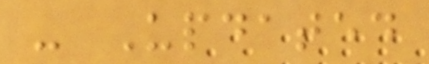- Updated
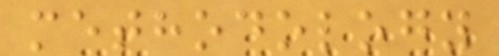methodology
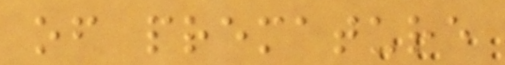of premature
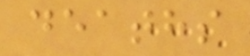deaths
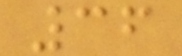36
